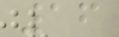16
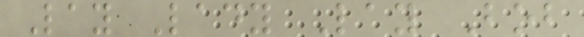Lay Lady Lay Bob
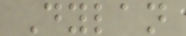Dylan
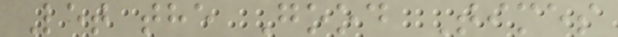Let the Good Times
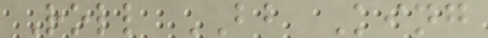Roll BB King
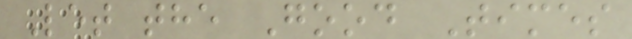Let the Good Times
